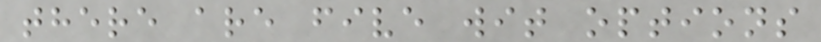there are five wit options
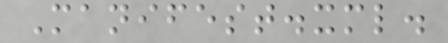Manifest.xml.
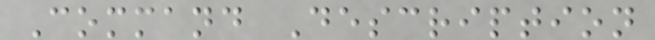Command Description
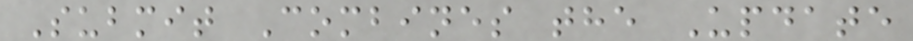Submit Combines the Update
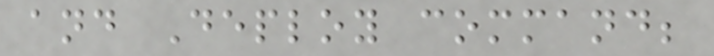and Deploy command;
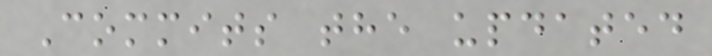Commits the updated
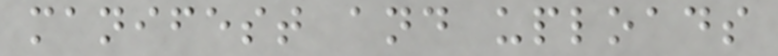manifest and uploads
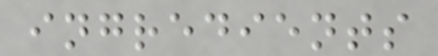ingredients
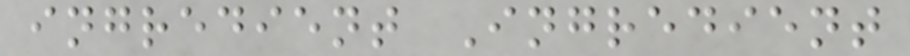ingredient Ingredient
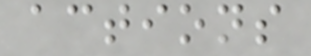actions
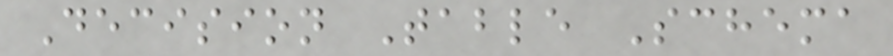Decision Table Schema
